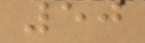50
